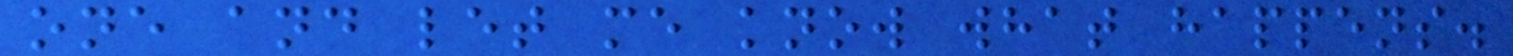one and let me know what happens.
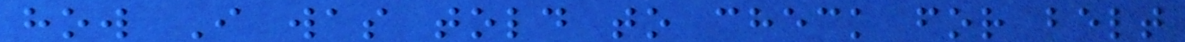how I was told to check for belt
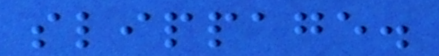slippage.
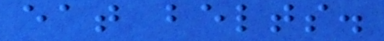eat belts.
